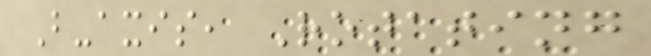B-axis, Rotating
